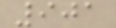901
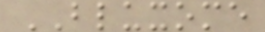BLUXOME
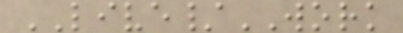LIVE/WORK
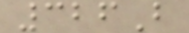326B
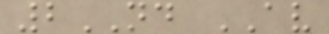2ND AV
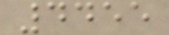4455
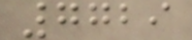7729
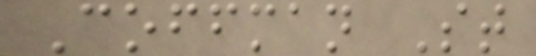Coffman St
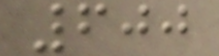600
